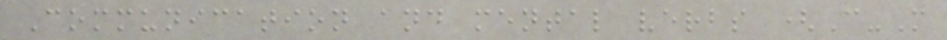Communication and mental verbs (C-M
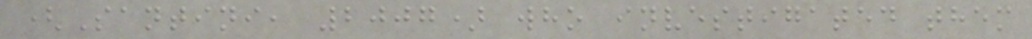(Santini, 2007) who investigated them
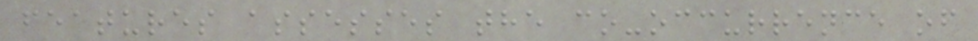features assesses the co-occurrence of
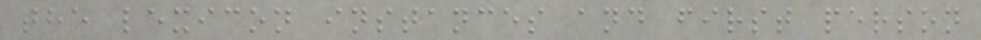the lexicon instances and first person
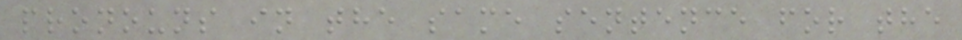pronouns in the same sentence for the
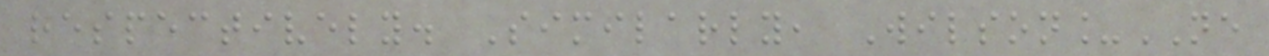respectively. Similarly, Wilson_NE
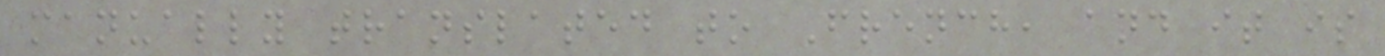manually translated to French, and it is
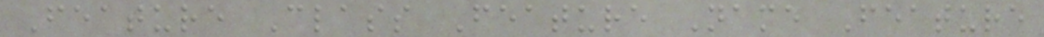Feature Class Feature Name Feature
